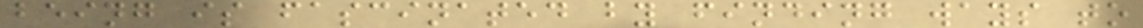being is fascinated by finding ways to
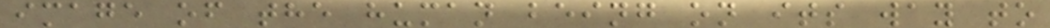image of the human being on its way to
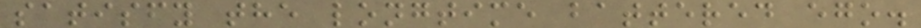satisfy the longtime battered ego.
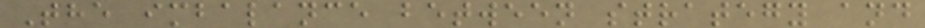The imbalance between strategy and
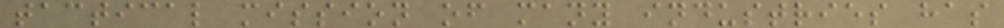tactical mission of many industries has
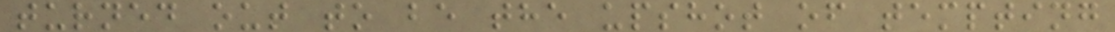turned out to be the upshot of tempting
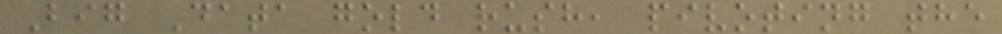Big Data gold rush, pivoting the
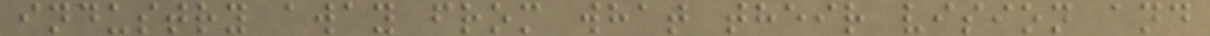industry away from what their vision and
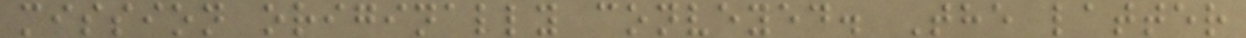mission originally conveyed. The latter
